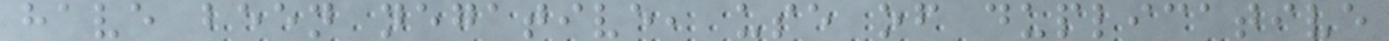have been negative, use of duplicative
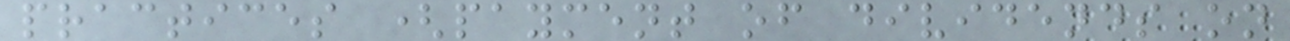practices (payment of dividends on
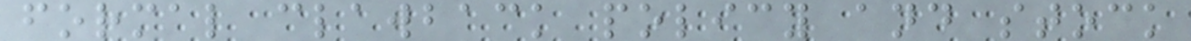formal clawback policy and stock
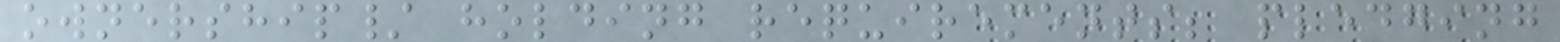ownership/ holding requirements; pledging
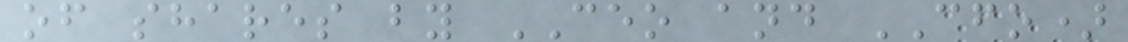of shares by CEO and CFO)
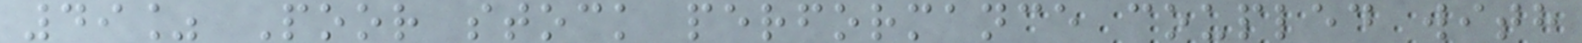49% Poor stock performance coupled with
